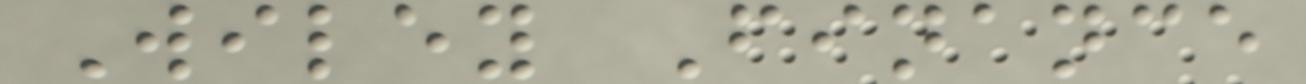Wiley Finance
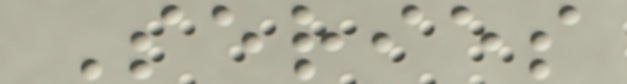Series
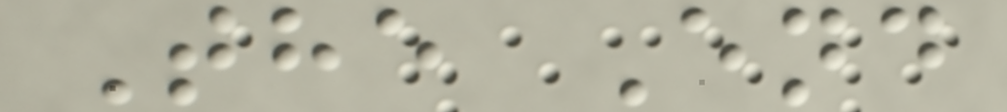The End
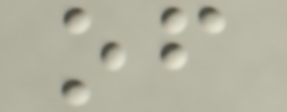of
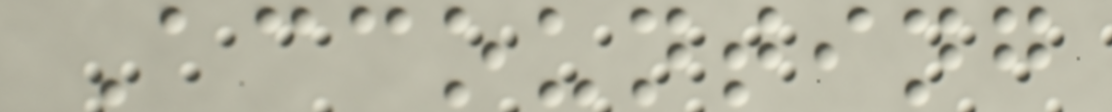Accounting
